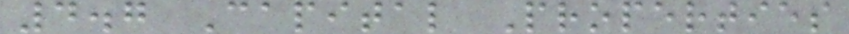4.7 Capital Properties
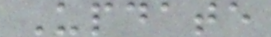Update
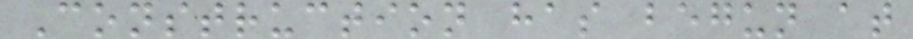Construction has begun at
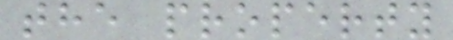the property
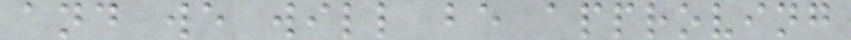and we will be approving
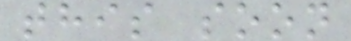this soon
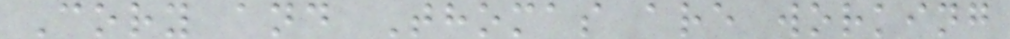Cory and Thomas are working
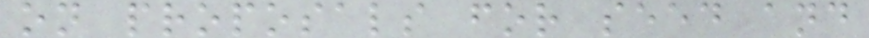on proposals for seed and
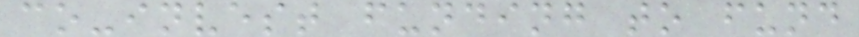co-invest funding to fund
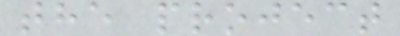the project
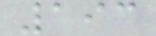193
